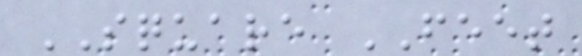SQUARE FEET
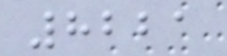8221
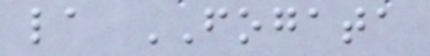la FOGATA
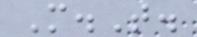M.T.
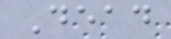Dead
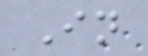In
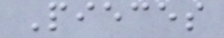Pieces
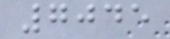7045
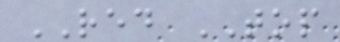RED TOP
